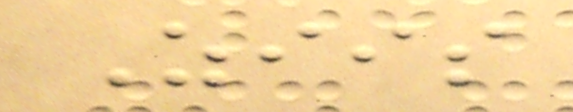Ziis
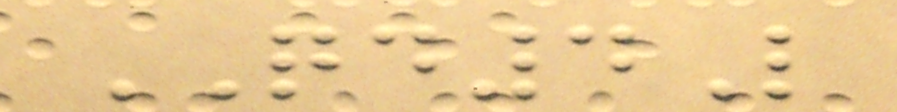QD4L
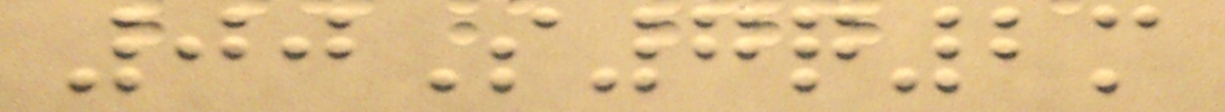00S7q2m
